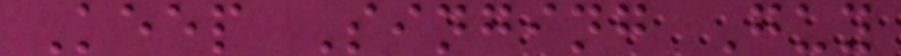Keep Singing Guy
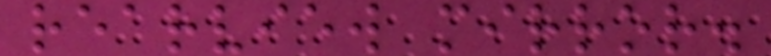rearview mirror.
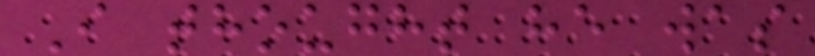I thought he was
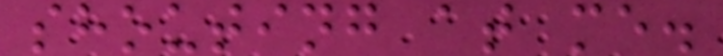shouting at me.
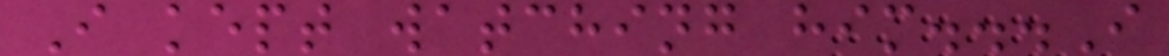I kept watching him...I
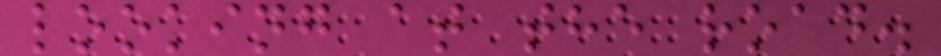looking at the road.
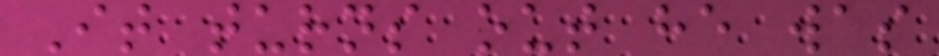It turns out he was
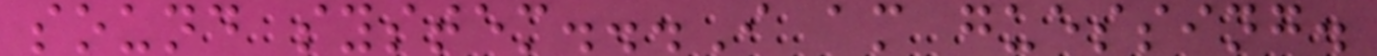sound system...I am guessing.
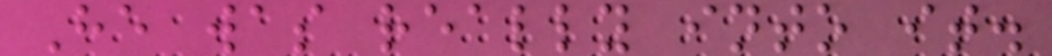He was really into it.
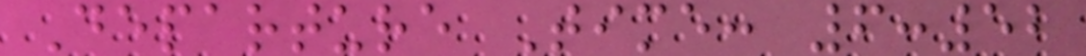Departure Time: 6:52
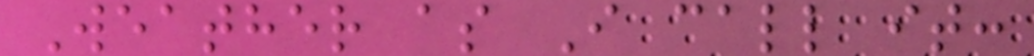Weather as I call it:
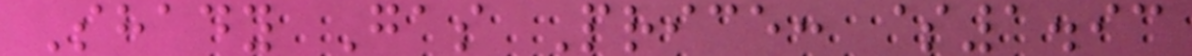Shady Gas Price: $1.93
